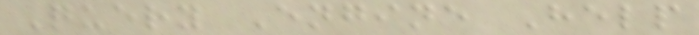Query Engine Help
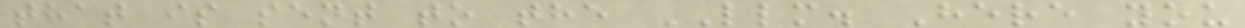that is sent to the LLM. Here you
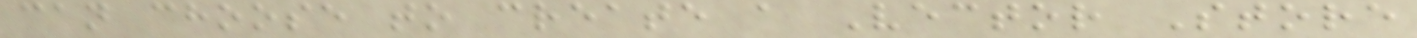can choose to create a Vector Store
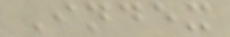Index
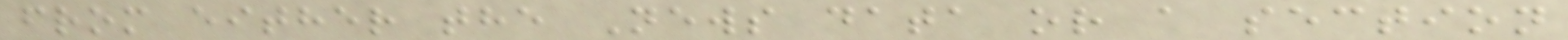from either the News data or a section
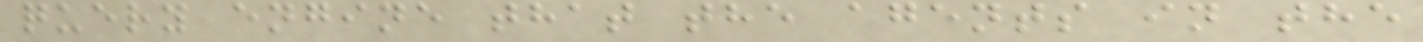query engine that the agents in the
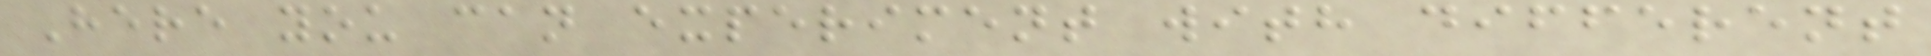Here you can experiment with different
